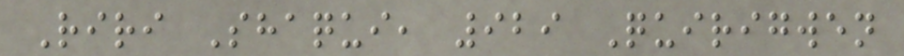Riri Shaqui, 929 Quirigwen
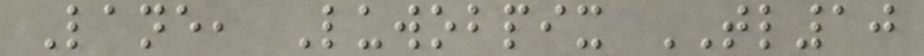Lane, Luwobpix TL10
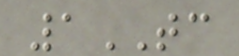1TC
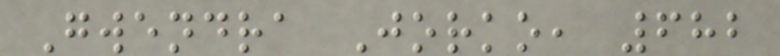Gwendra Jorko, 682
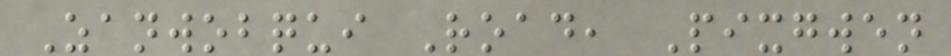Zanwobqui Road, Pixgwen
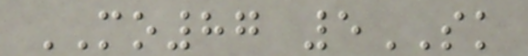MO87 5SK
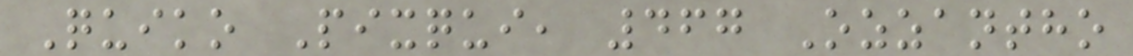Quiko Pixqui, 467 Ozzantho
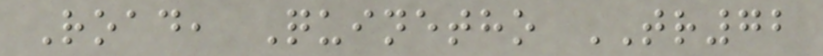Road, Quinetho TR72
